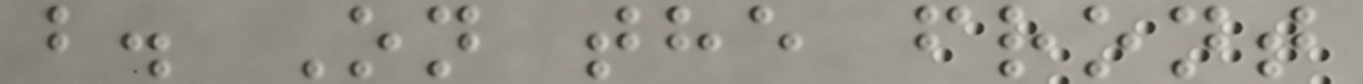b. On the front
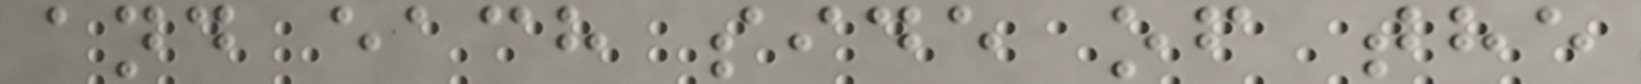and each side of the
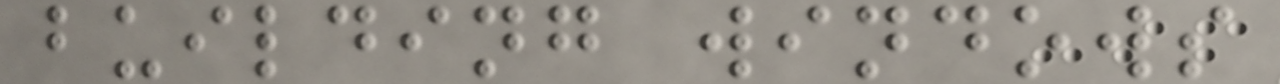building windows
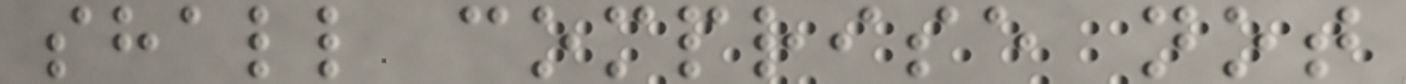shall comprise not
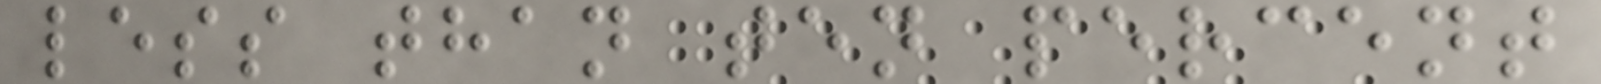less than ten percent
